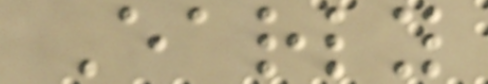Early
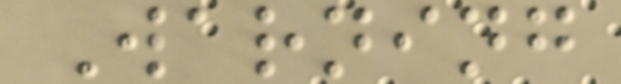Warning
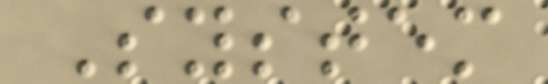System
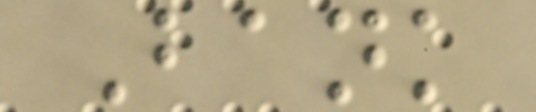Bank
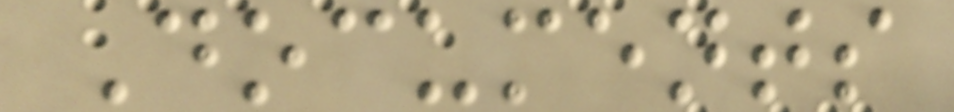Documents
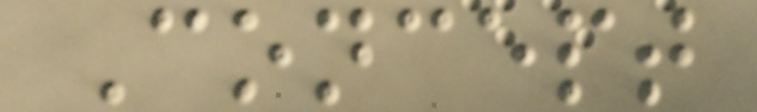Concept
